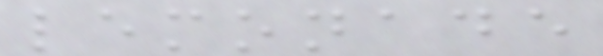lemonade
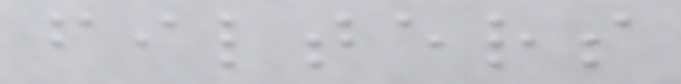filters
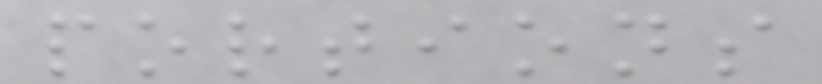portions
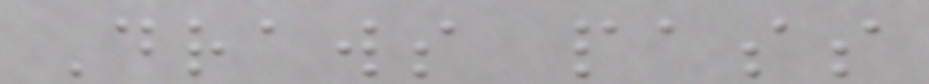Draws pass
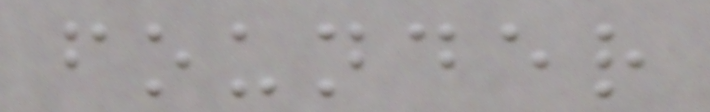founder
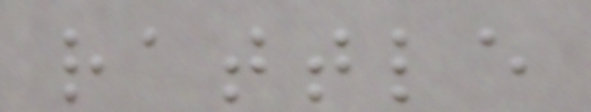rattle
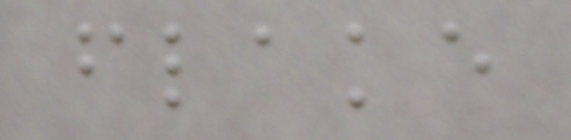flake
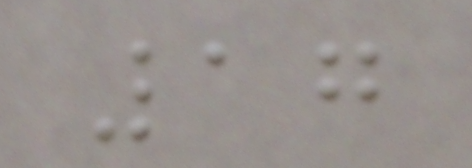17
